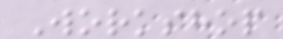Workshop
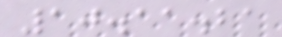10.11.21
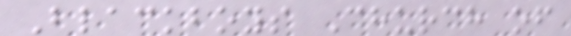Blackboys Church of
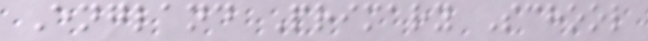England Primary School
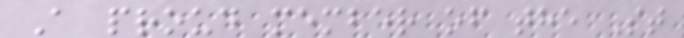A proud member of the St
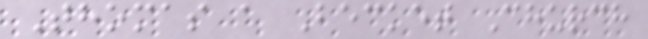Thomas a Becket Church
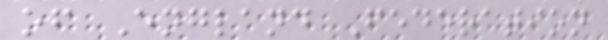of England Federation
